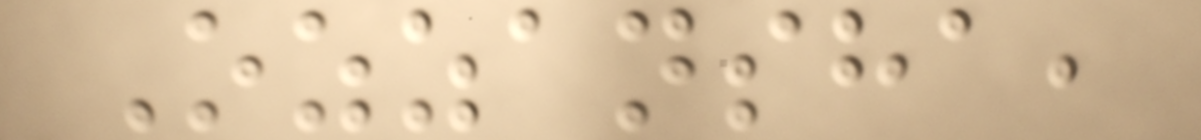Ozzansha,
